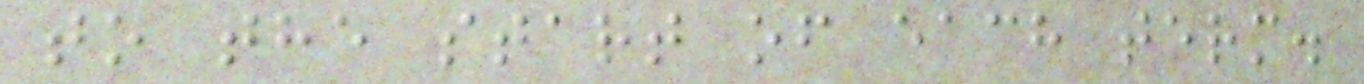to the start of each term.
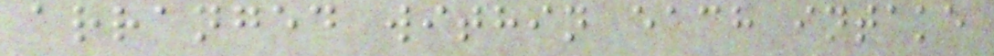arranged within each intake
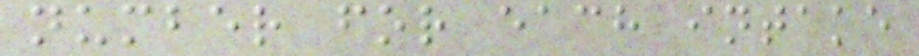number for each intake
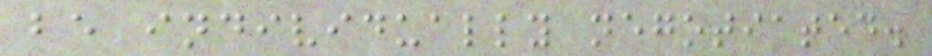be individually negotiated.
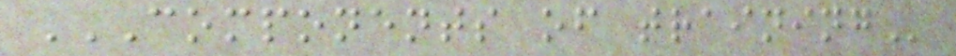COMPONENTS OF TRAINING
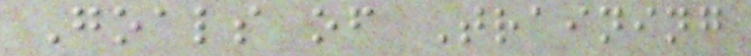Goals of Training
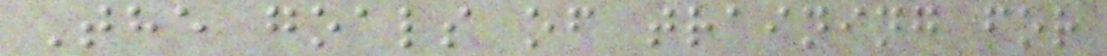The goals of training for
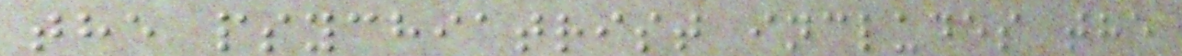the psychiatrist includes the
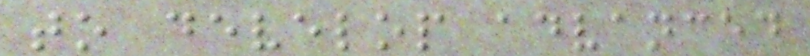to develop advanced
